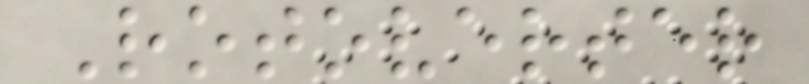Rotoverter
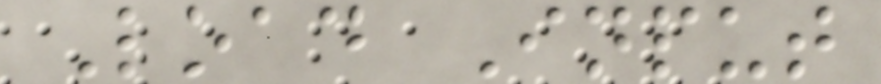Load Input
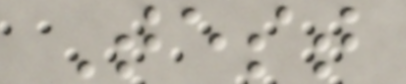Test
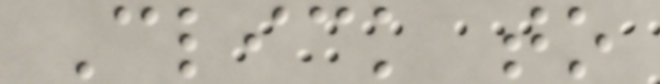Click to
